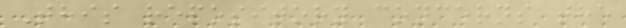This repository concerns the
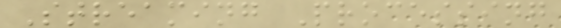Streaming Processing
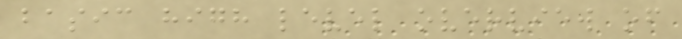basic high level overview of
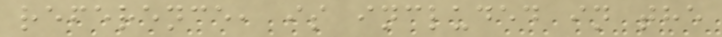reference, is included in the
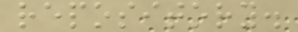repository.
